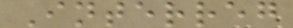Interreg
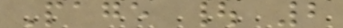Page | 2
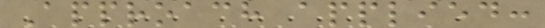Approach applied:
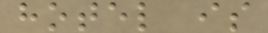hotel is
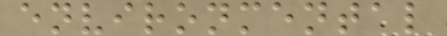environmental
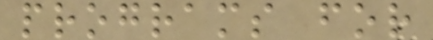programs for
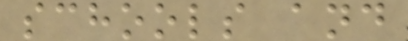schools and
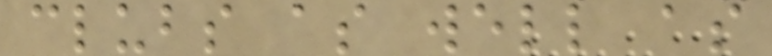clubs as well as
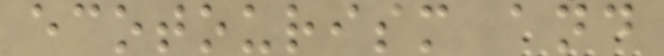ecotourism and
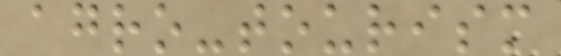agro-tourism
